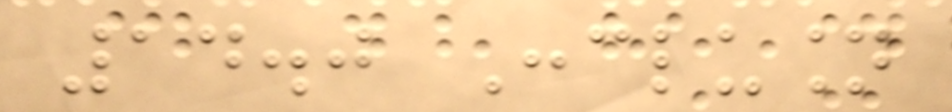14.0 Conclusion
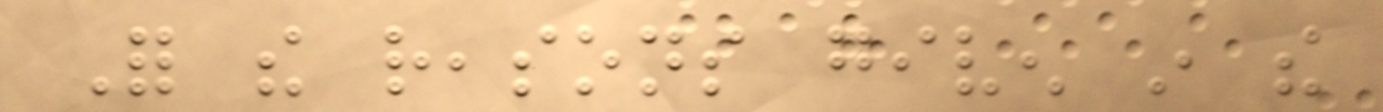For the reasons given in the
